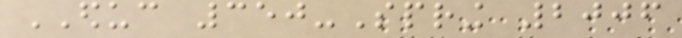EDUC 350-Spring 2006
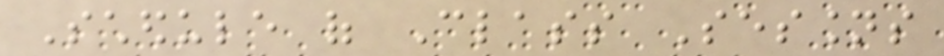Schedule of Class Sessions
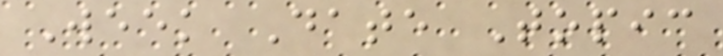Week Date Topic
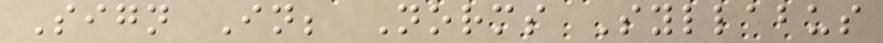Sign In; Norms Syllabus
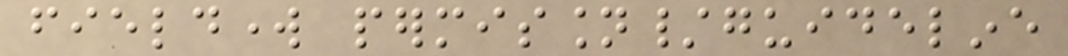fieldwork permission/guideline
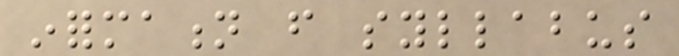information from syllabus
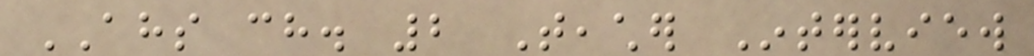AHS ch. 2 Teacher Interview
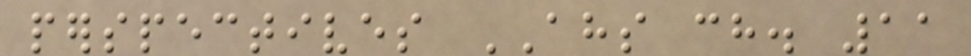perspectives AHS ch. 11
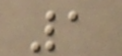1
